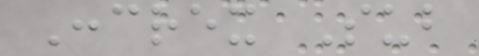Concrex Sub
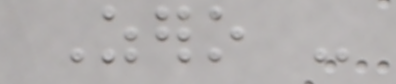Zero -
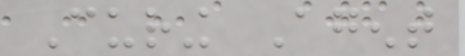Curing Agent
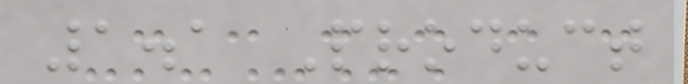1.1 Product
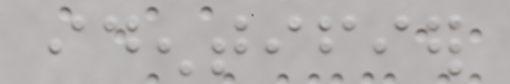identifier
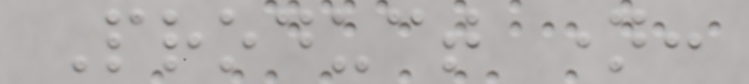Product name:
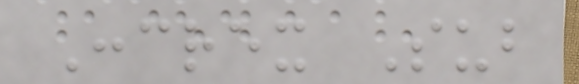Concrex Sub
